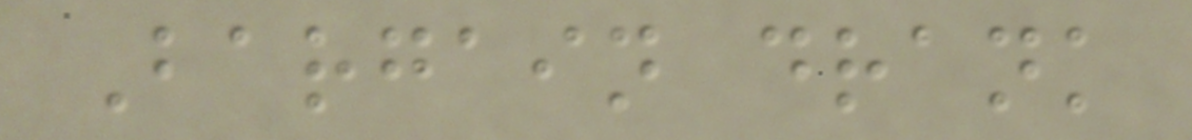Bargain drank
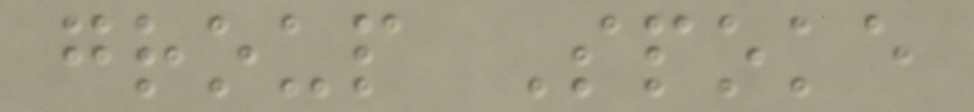group Spoke
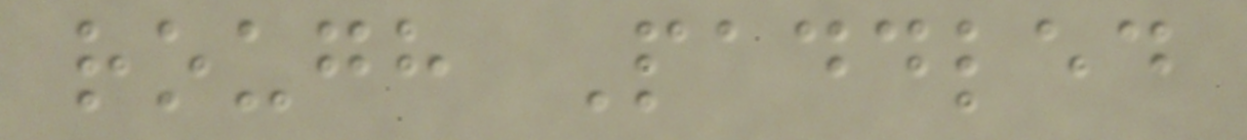rough Paddled
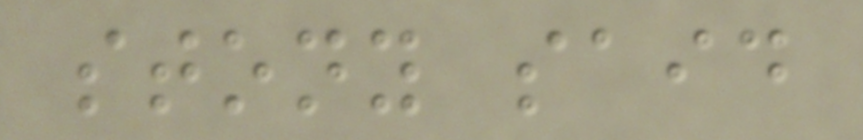stony said
